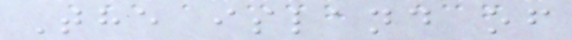The island of
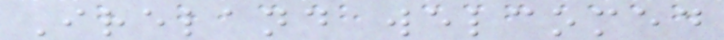Ireland welcomed
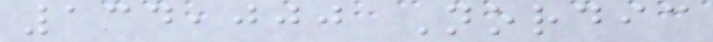134,000 Nordic
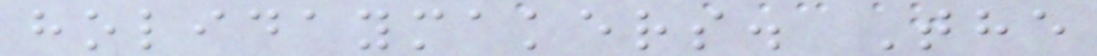holidaymakers. The
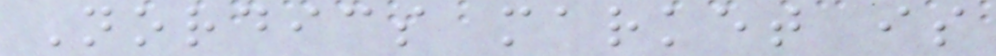Nordics market is
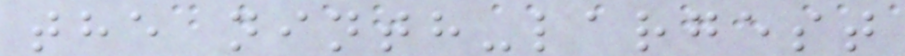the ninth-largest
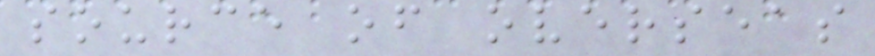source of overseas
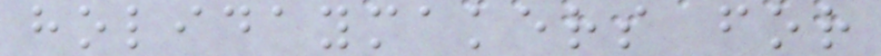holidaymakers for
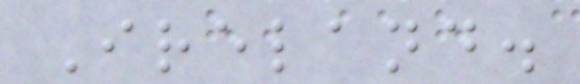Ireland.
